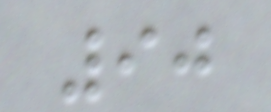90
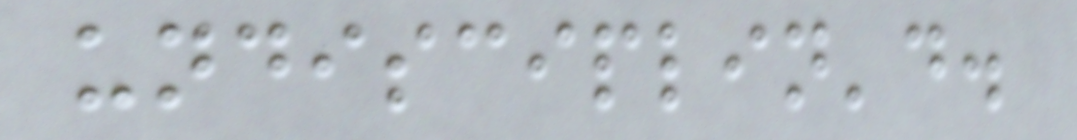undisciplin'd.
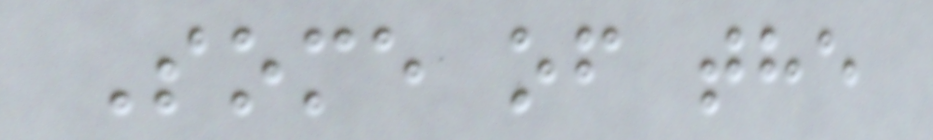Some of the
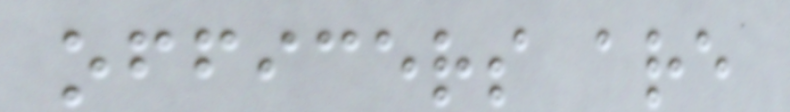officers are
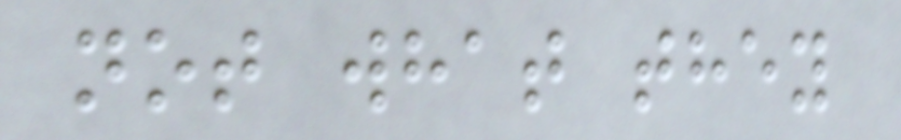not what they
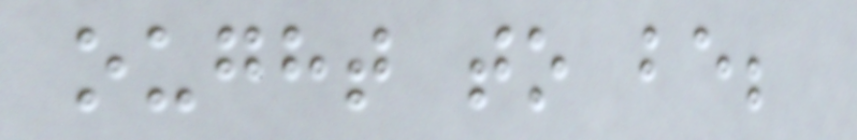ought to be;
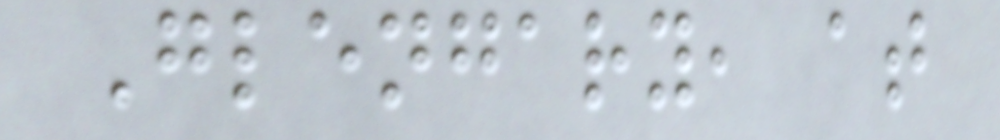Glengary, at
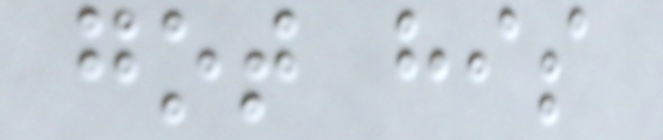got his
